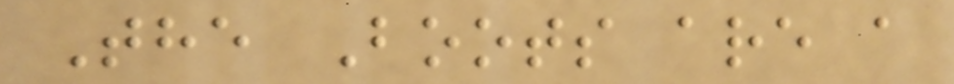The Boots are a
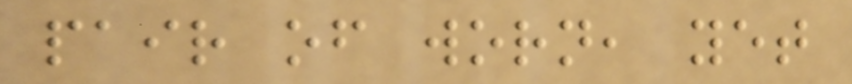pair of worn, yet
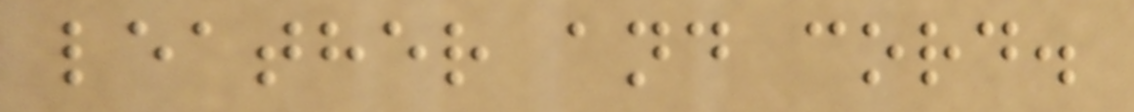leather and cord.
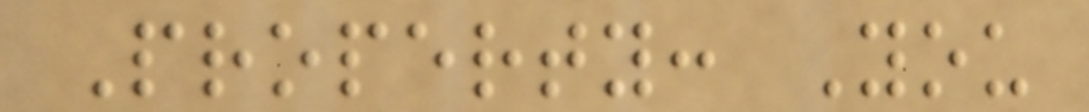Property: You
